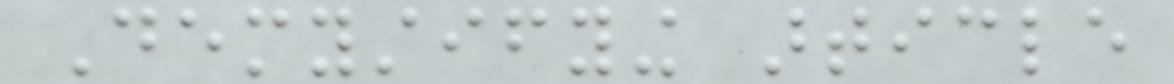Demystifying article
